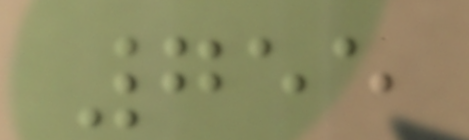755
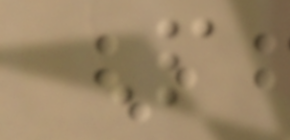P
